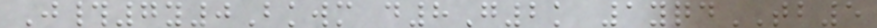J#7y0Bkwm d8G2k 1yqdTB5
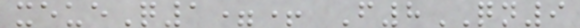xeueQ1=+ F8QN9
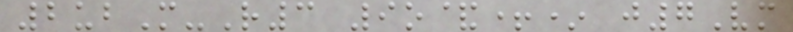2ubM-R3 9o&+* j7Vm
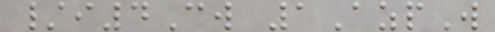/i4Cw 1AzpW
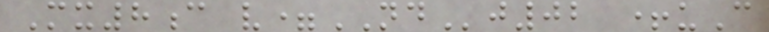Mx8c v=NDj02 +uC
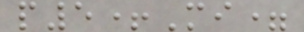p5+Mi=
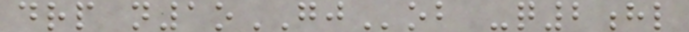drp n1oGJob -q2hl
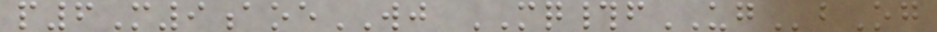p6M9aoeWJ MQ#fUGbOg
